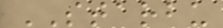STARBU
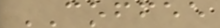COFFEE
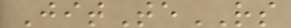JitTeRS
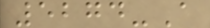5274-A
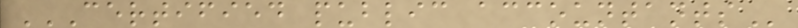CERTIFIED PUBLIC ACCOUNTANTS
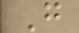G
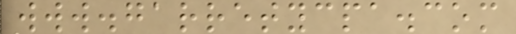www.garretycpa.com
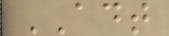ADT
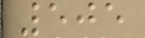505
